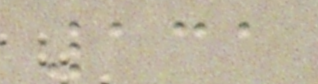131
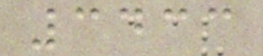3433
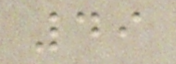49
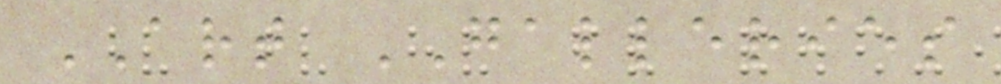ART GALLERIES
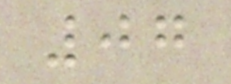07
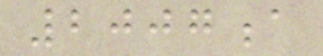2007a
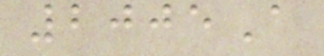2005A
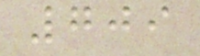709
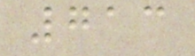713
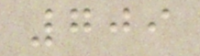709
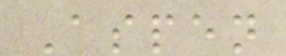Aspen
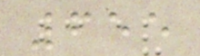655
